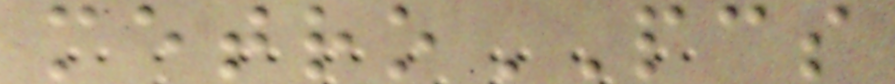metroPCS
